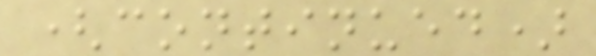(continued)
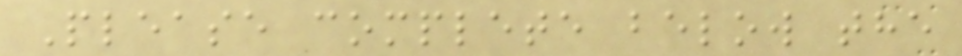Please complete below the
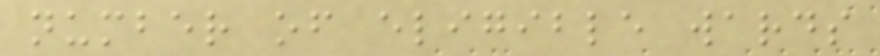number of eligible wards
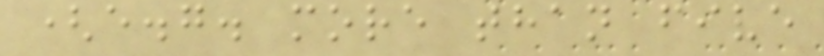(e.g. more than five
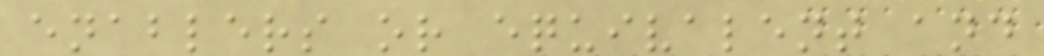enablers or equivalent and
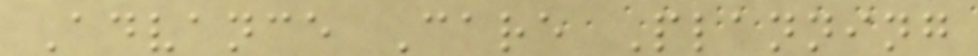Advance Care Planning
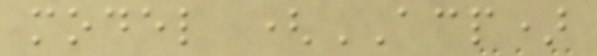model (ACP)
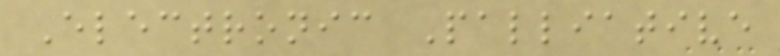Electronic Palliative
